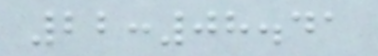22:08.41
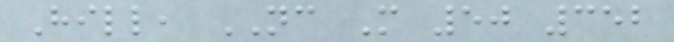Hill, NC M 50 352
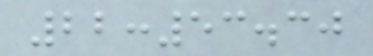22:53.30
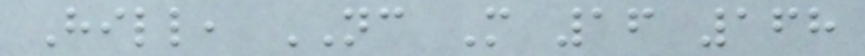Hill, NC M 16 168
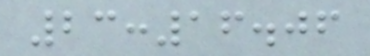23:16.06
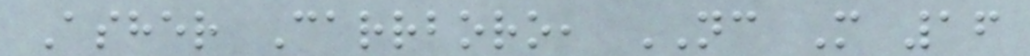Asher Carrboro, NC M 16
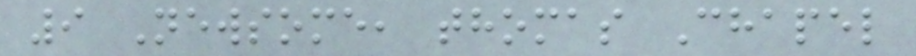9 Newsome, thomas Chapel
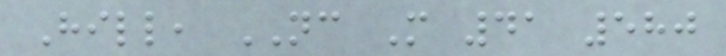Hill, NC M 41 580
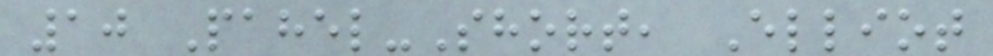10 Pahel-Short, Elliot
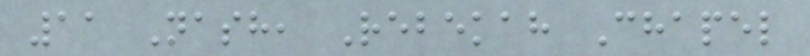11 Nash, Rebekah Chapel
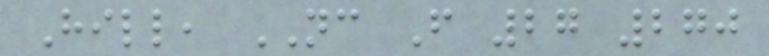Hill, NC F 27 270
